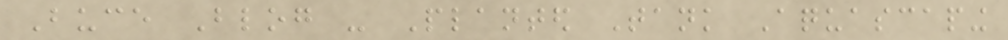Buce Blog - Planted Tank Aquascaping
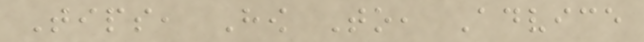Tips, How To, Advice
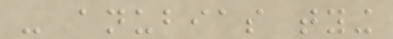- anubias tying
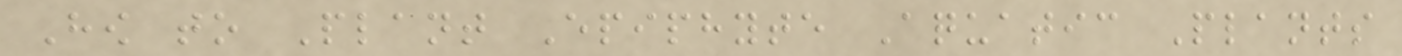How to Plant Epiphyte Aquatic Plants
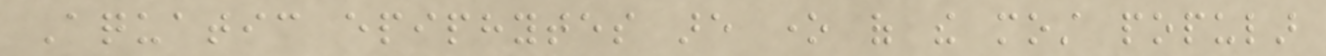Aquatic epiphytes are one of the most popular
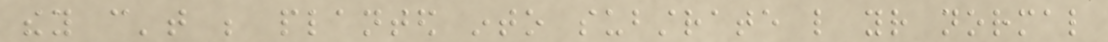they can't be planted into substrate like your normal
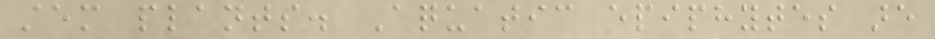stem plants. Aquatic epiphytes are
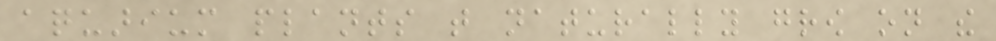aquarium plants that naturally grow on the
